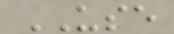USE
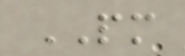PM
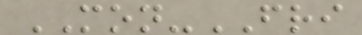MON-FRI
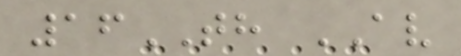16TH AV
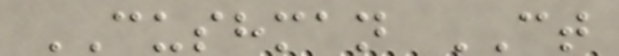CUSHMAN CT
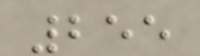255
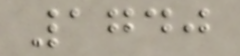1740
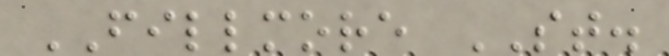FILLMORE ST.
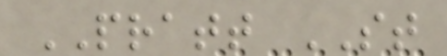PRATT ST
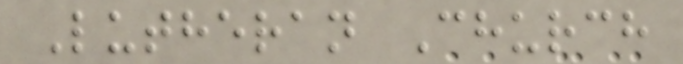Lutheran Church
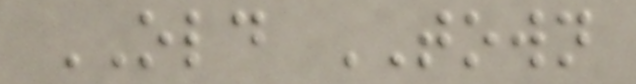OLD TOWN
